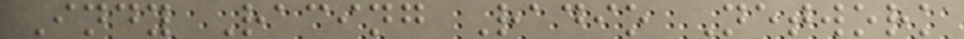Indy Racing Radio Network
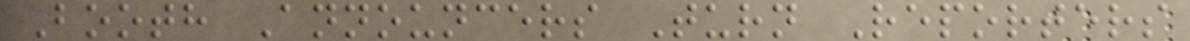Booth Announcers Turn Reporters
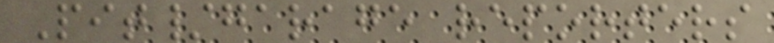Pit/garage reporters
